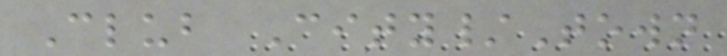Club City/Town
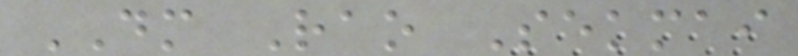DM Rao Sekmai
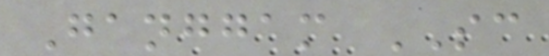Ganggam SC
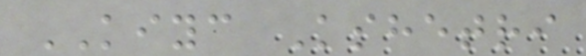KIYC Kshetri
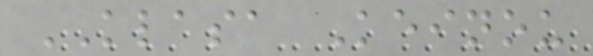KLASA Keinou
